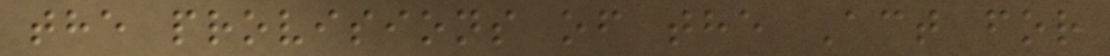the provisions of the Act for
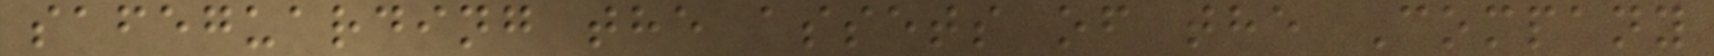safeguarding the assets of the Company
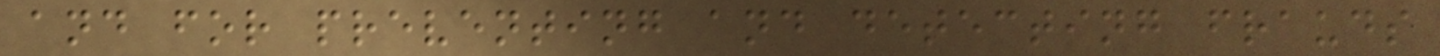and for preventing and detecting frauds
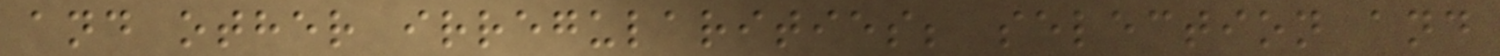and other irregularities; selection and
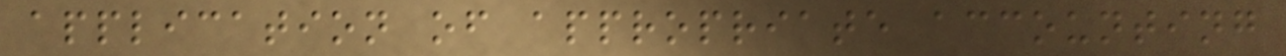application of appropriate accounting
